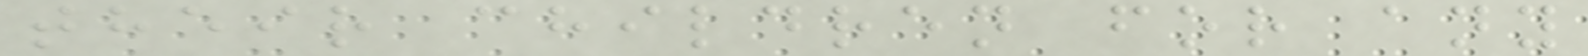their children for any
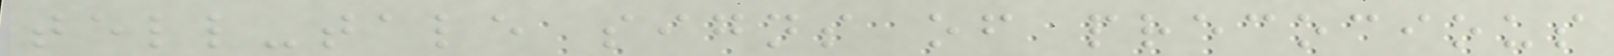tell-tale signs of precocious
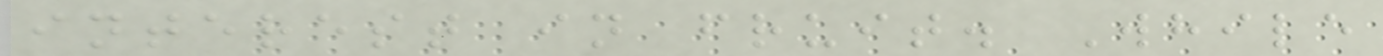interest in fruit. While
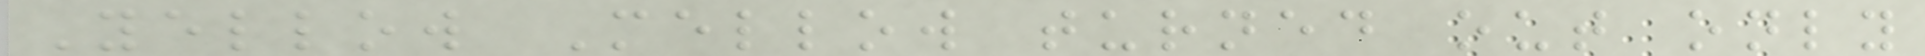Yellow Mellow turned out only
